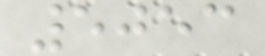5053
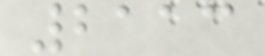2113
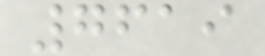7619
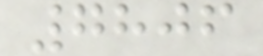7806
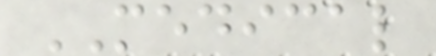MEDICAL
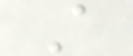A
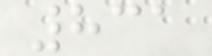831
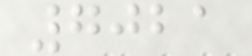7021
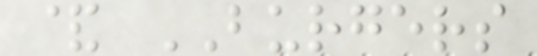& BURGERS
